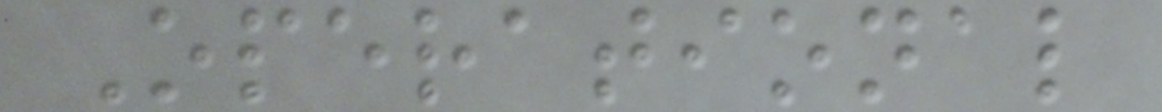Operational
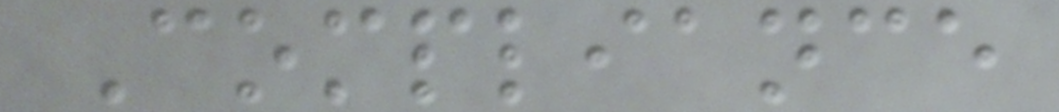Compliance
